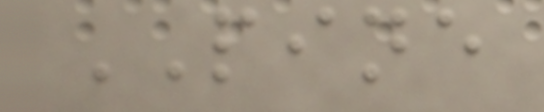PINE
